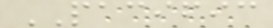PACIFIC
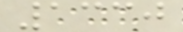1330
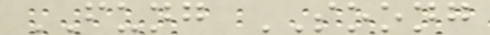FUNG SOONG
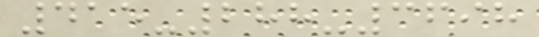415-288-3698
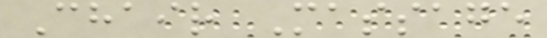Chair Massage
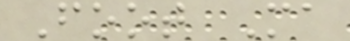Foot Ma
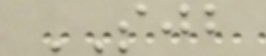SJB
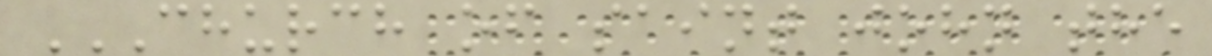CHURCH OF SAINT JOHN THE
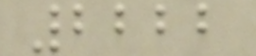2222
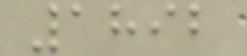1892
